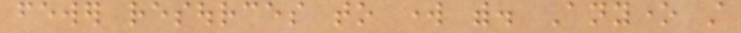fewer resources to work with. Anyone still
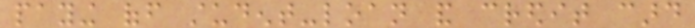paying off student-loan and credit card
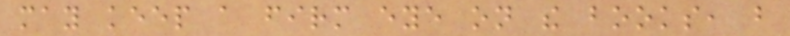may keep a firm eye on the books, but
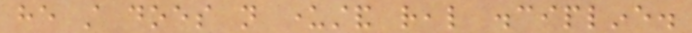he still does not understand real discipline.
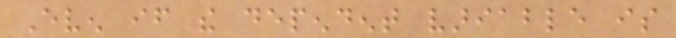Even if the dependent variable is
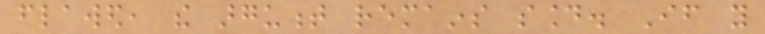flawed, the argument remains sound. If you
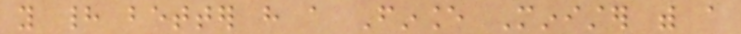you had better have a Finance Minister with a
